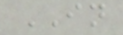IN
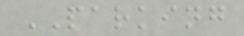PARKING
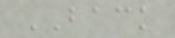BACK
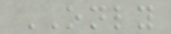ONLY
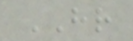HR
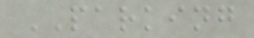PARKING
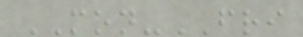MON-FRI
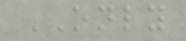ONLY
